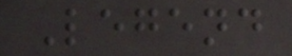Legend
